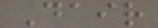Dair
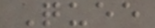Quee
